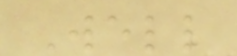Well
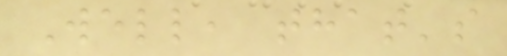Well, that's
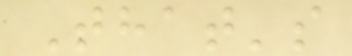That's
